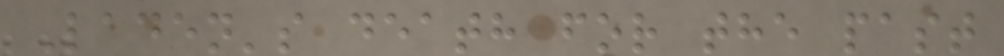Laden's death for the past
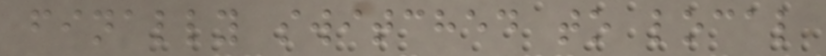finally switched to local
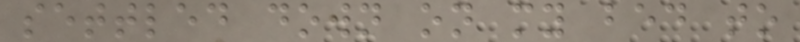settled down on my bed to
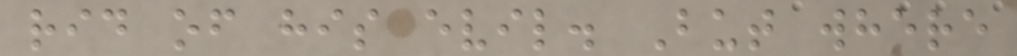rid of his evil. But where
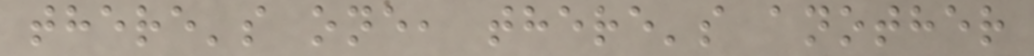there's one, there's another
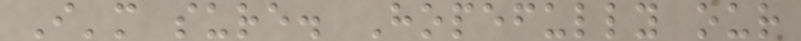I'm sure. Hopefully our
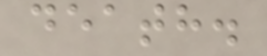death.
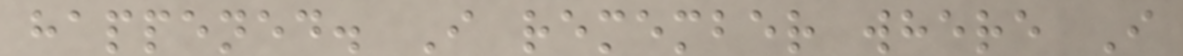happened. I remember where I
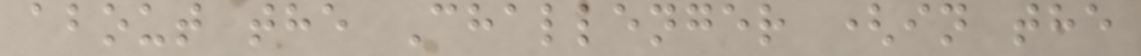about the Challenger (in the
